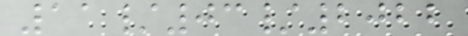11/03/2022
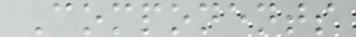Components
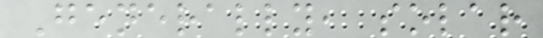Generally, solar
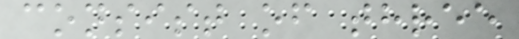consist of three
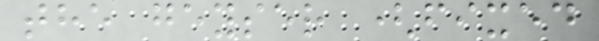the geyser (fixed
